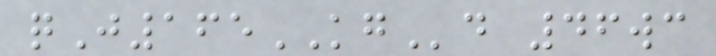qJ165KGd 46wc
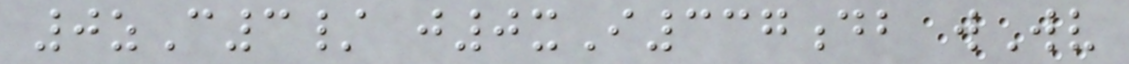0zC3/ j0xI337db wWv
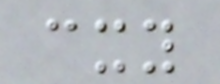cxy
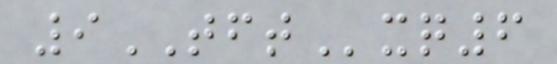9TFTxq6
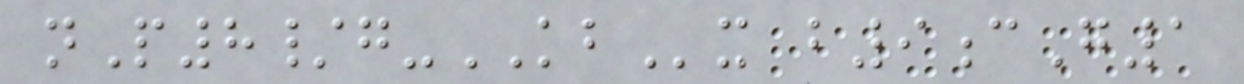nP8/g-KBx b9cG1
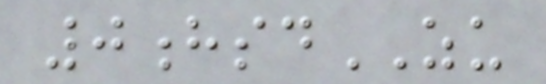0hsdZU
